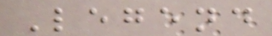Legend
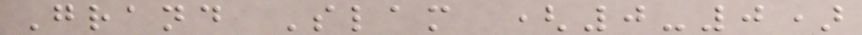Grand Slam (0-0)
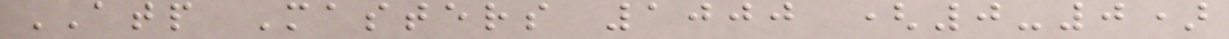ATP Masters 1000 (0-0)
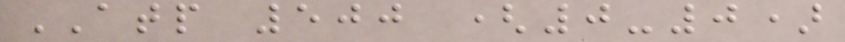ATP 500 (0-0)
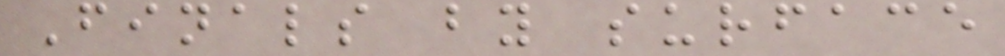Finals by surface
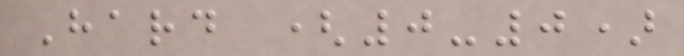Hard (0-0)
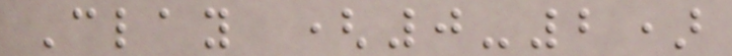Clay (0-2)
